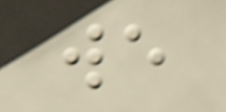we
